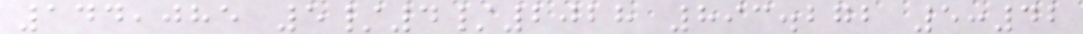144,085 5/4/2028 893.272 5:42
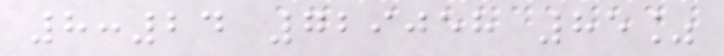8:24 729058 85%
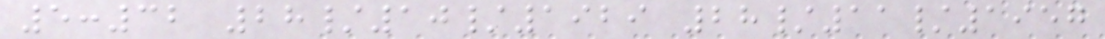5:32 28/10/1929 28/11/1957
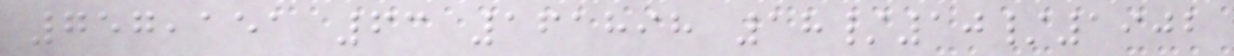757,151 63 161898 18/10/1902
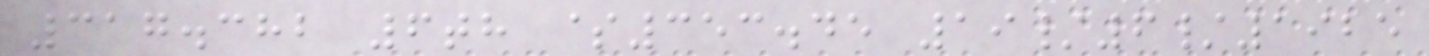317.382 6th $353.45 19/6/1925
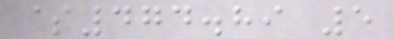$474.89 5
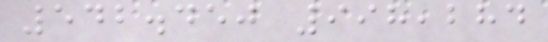542.450 998,284
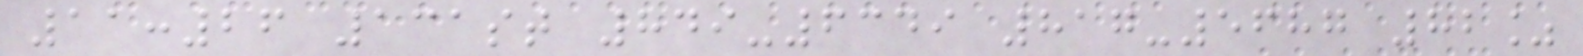11:26 131st 849-6349 817-5687 82%
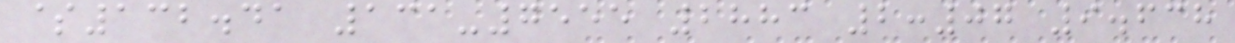$132.41 131-7555 2883 2:07 9.638
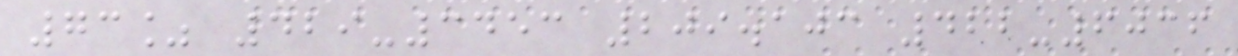73% 429-3453 209.103 422-6036
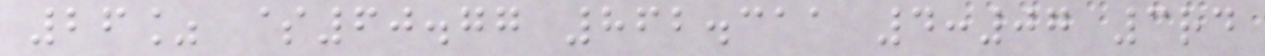26% $60.77 862.311 4:07 3rd
